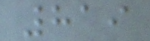819
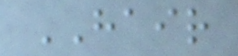HAIR
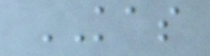KAS
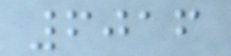6016
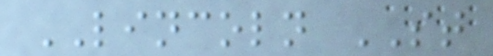LINCOLN ST
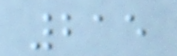215
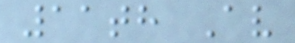11th Av
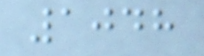1048
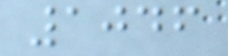1046
